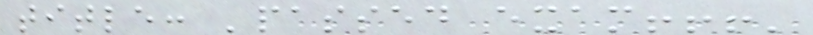title: 'passed exam!!!'
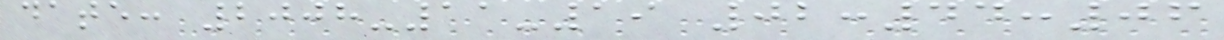date: 2008-11-19 02:44:06
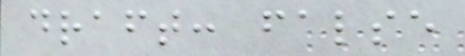draft: false
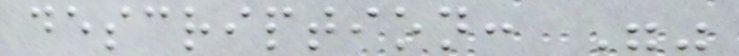description: ""
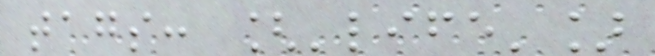tags: ['life']
